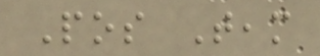Pos Team
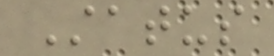Status
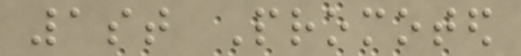1st Promoted
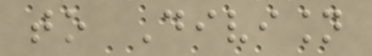to Division
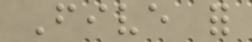Five for
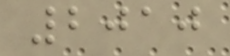2010
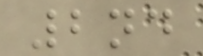2nd
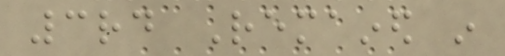3rd Remained in
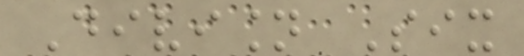Division Six
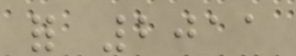for 2011
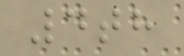4th
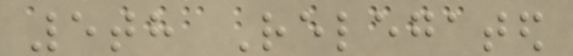5th Relegated
